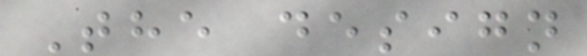The design
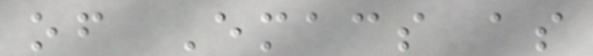of Emacs as
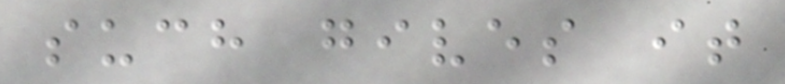such gives it
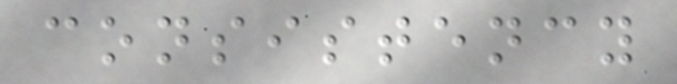consistency
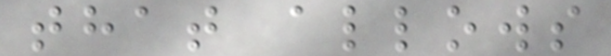that allows
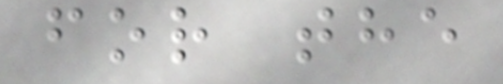for the
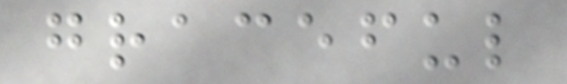graceful
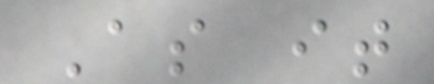As it
